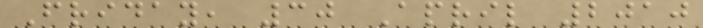Friday, 30 April 2010
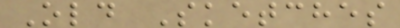Old Sketches
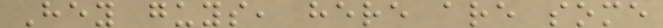Hey guys, here are some
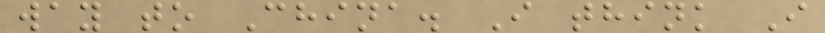way to China. I think I
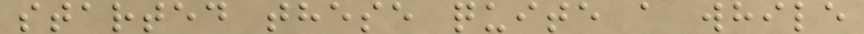started these quite a while
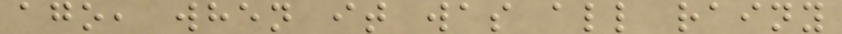ago, when it was all rainy
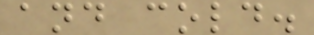and cold.
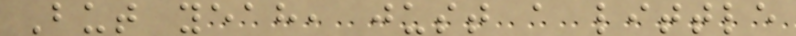But yeah, just a little
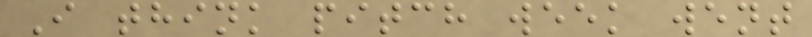I think pitch week went
